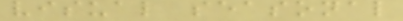visual seasonal
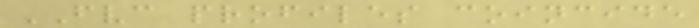FVC profiles coincide
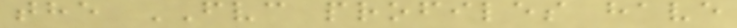the FVC profiles have
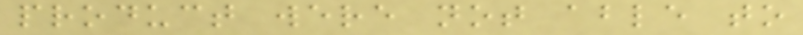product were not able to
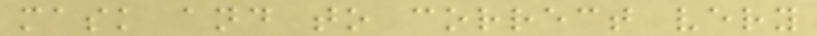mask and to correct very
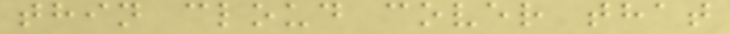thin cloud cover that
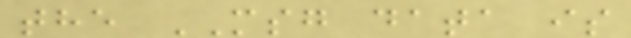the MSG data is
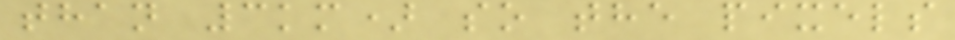than 3km) so the pixels
